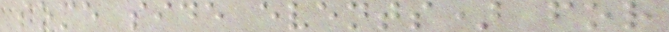some side events) for
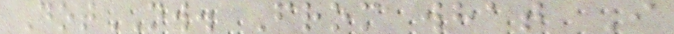DotNW. From what I
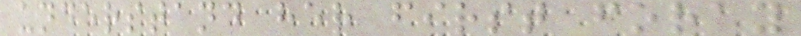understand her first foray
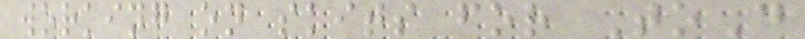working on skits for ToD
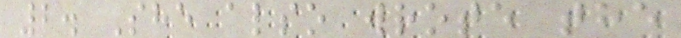2. She also wrote the
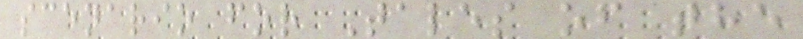scenario for Tales of the
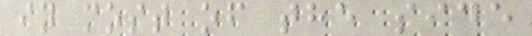in most of the side
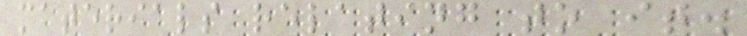materials relating to it.
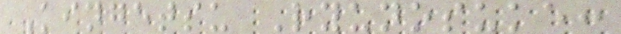Kingetsu Ryunosuke:
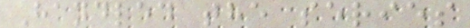Handled the series
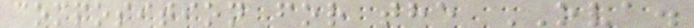composition for the OVA.
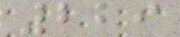229
